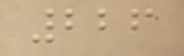226
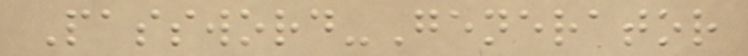Password-Generator
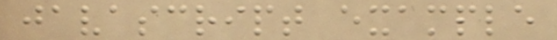javascript example
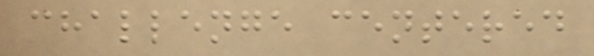challenge centered
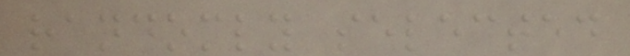randomly selected
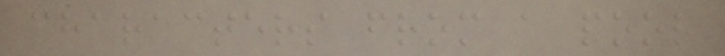characters from a pool
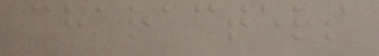characters
